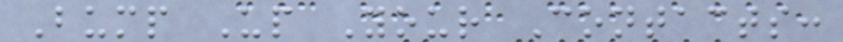Bump Up Your Contacts:
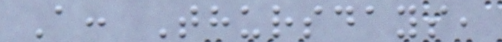A: Thursdays,
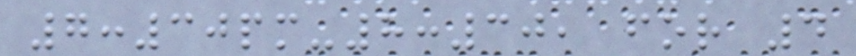7:30pm-8:30, for 4
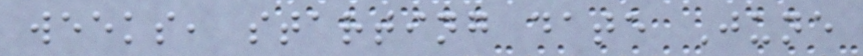weeks, starting date June
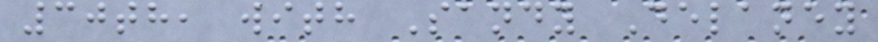30th, with Sandy Delaney
